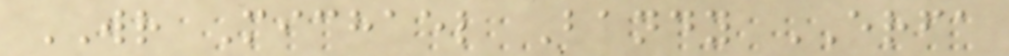WR Michael Bandy ERFA
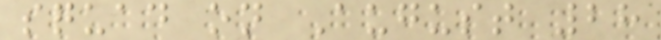squad on August 28
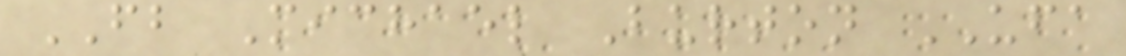FB Michael Burton UFA
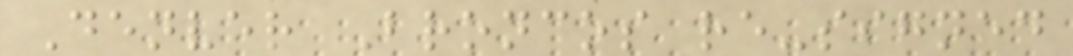Denver Broncos re-signed
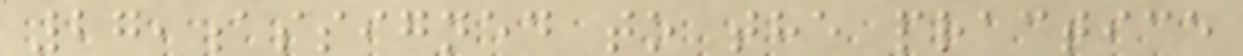27,assigned to the practice
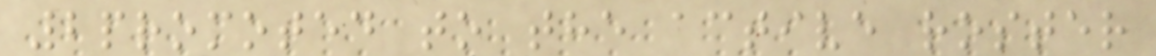2promoted to the active roster
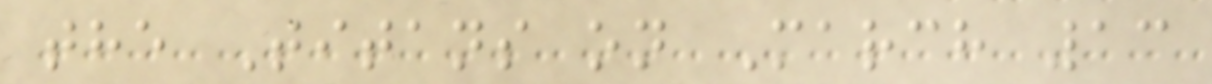the Titans on March 13
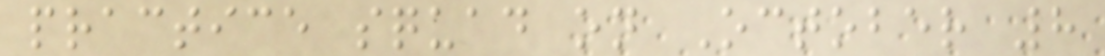practice squad on October 8
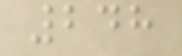248
